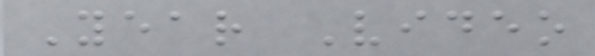Year Video
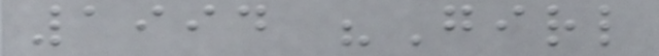1994 "Girl
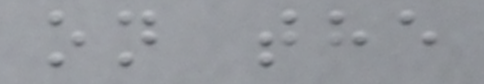on the
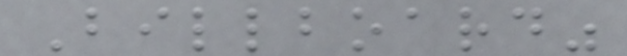Billboard"
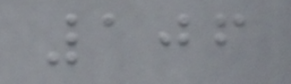106
